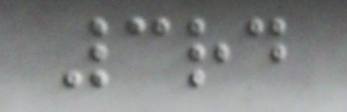3rd
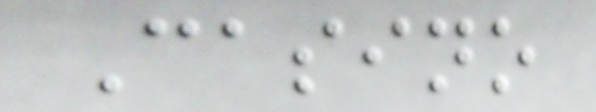Casino
